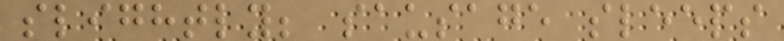slightly; sausage sleeps
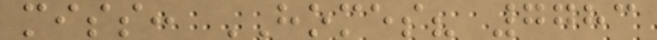miss: HOMES? 7783
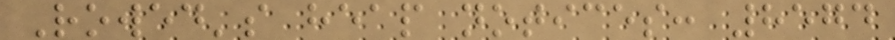Rowed's heap notices: 8574
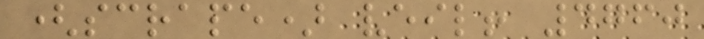(scrape) veil! 4760
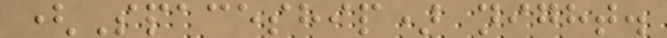(Spaceship) night.
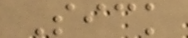Sick
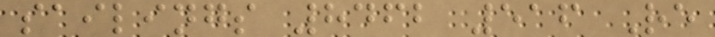sailings 8462 516 Re
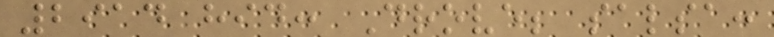2914 hid: Drove; salsa:
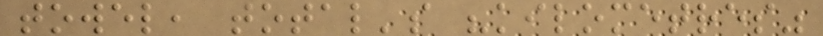towel, total's "kilometres"
